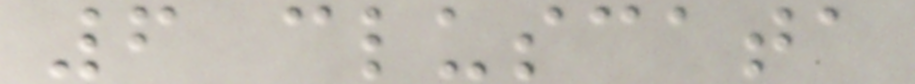6 cluscata
